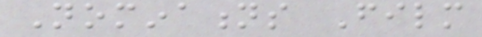Nominations Film
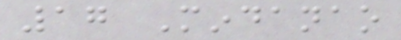17 Mindanao
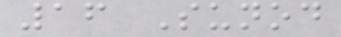16 Sunod
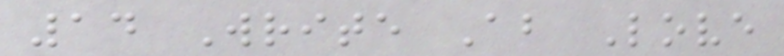14 Write About Love
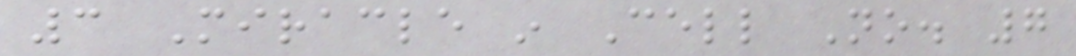3 Miracle in Cell No. 7
